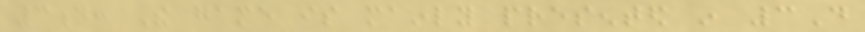3d: The game is mainly presented in 3D
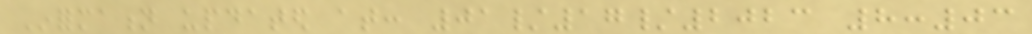Information updated at: 01/17/2023 8:03
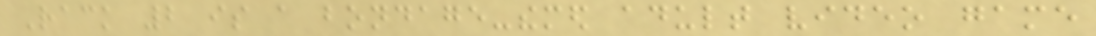Rack 2 is a bondage-themed adult video game
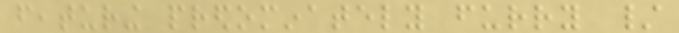featuring predominately furry /
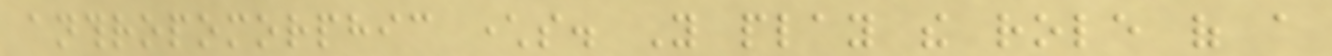anthropomorphic characters. You play the role of a
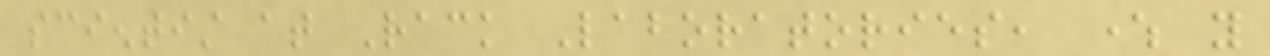scientist at Rack Laboratories, where you
